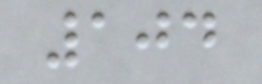104
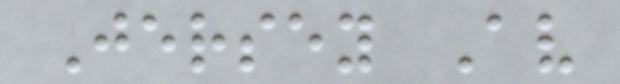Jersey Av
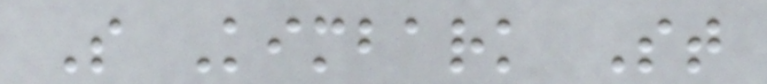S Kimbark St
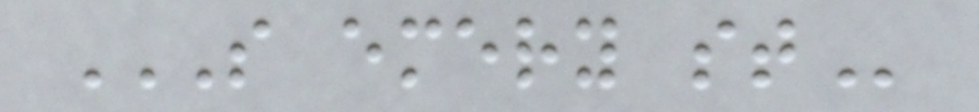S EMERY ST
